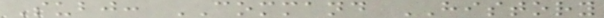Subj: COMMAND HISTORY
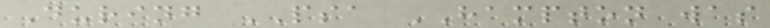During PSA HAMPTON was
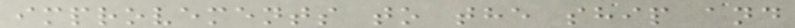improvements to the ship and
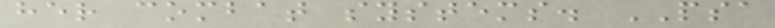her combat systems. PSA
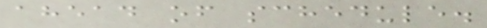ahead of schedule.
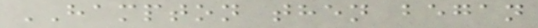HAMPTON then began
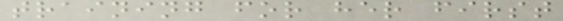training for her first
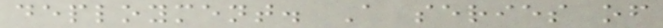deployment. A series of
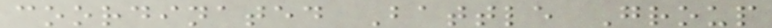coordinated Battle Group
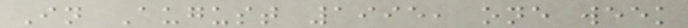In August 1995, one week
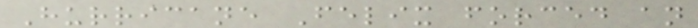Hurricane Felix forced an
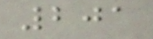201
